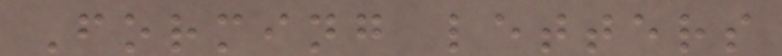Forming letters
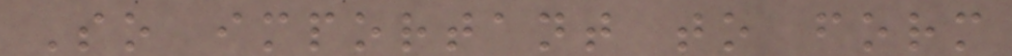So important to form
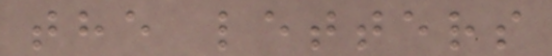the letters
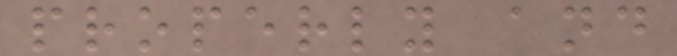properly and
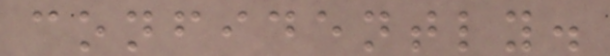confidently.
